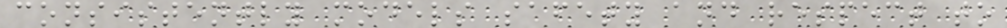consistently models safety and respect to
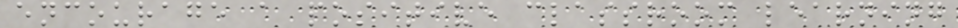encourage a positive classroom learning
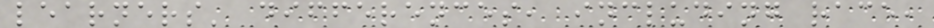learners' differences, including race,
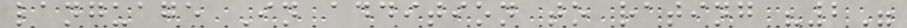language In addition to rating "2"
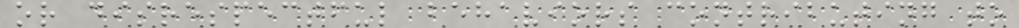or disrespectful behaviors contributing to
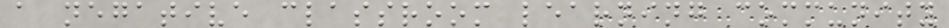a negative classroom learning community
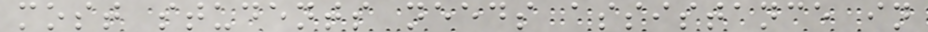most students needs assistance in
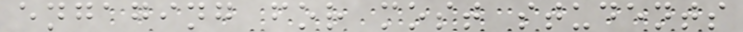engaging for most students
